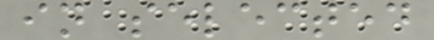in selected
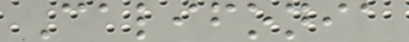Califonia
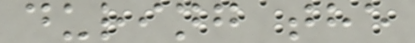during the
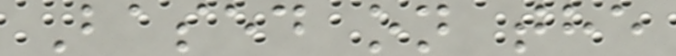Based on the
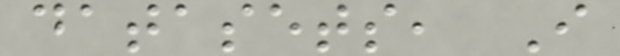datasets, I
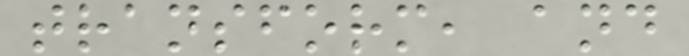transform, and
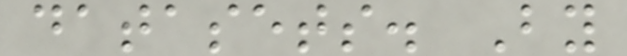datasets. By
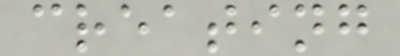creating
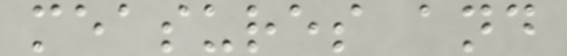measures and
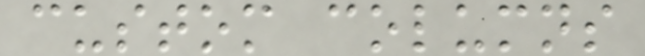custom columns
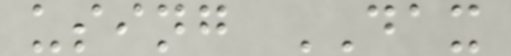using DAX
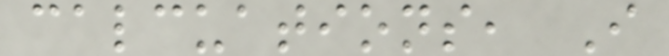calcuations, I
